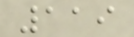119
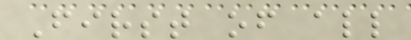First of all
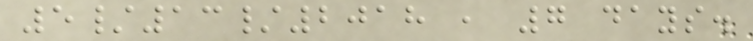5/13/2018 , 7 days.
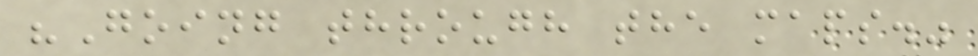"Going through the maps."
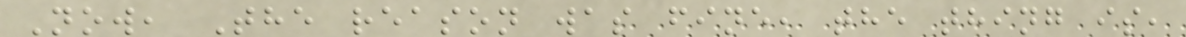Now, The reason was fine, the thing is,
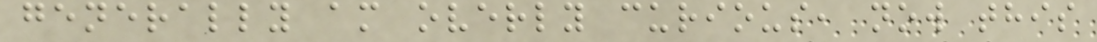generally am overly curious, now this
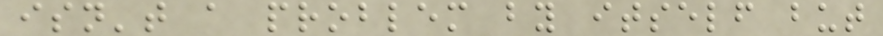isn't a problem by itself but
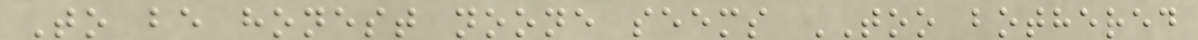To be honest noone seems TOO bothered
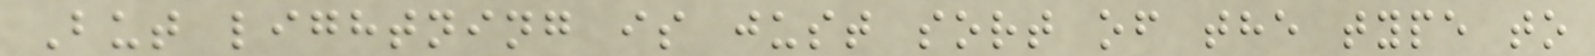But lightning is just sort of the type to
